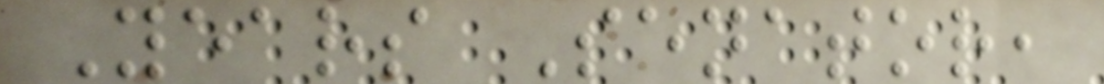Years Senator,
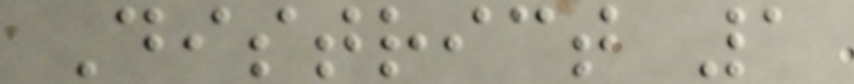District 1
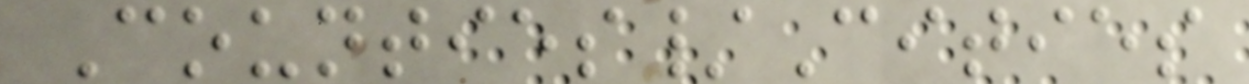Counties/Cities
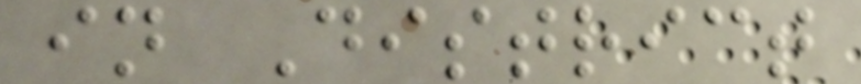in District
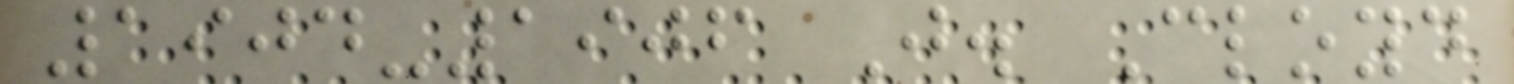1904-1906 J. Cloyd
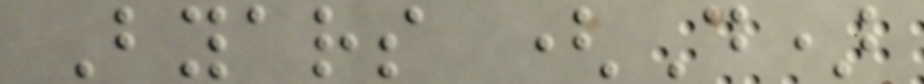Byars (D)
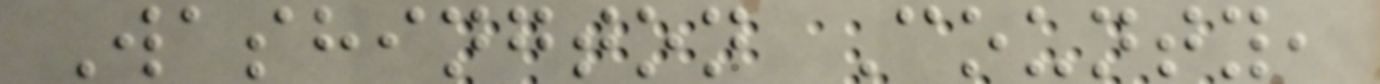Washington County,
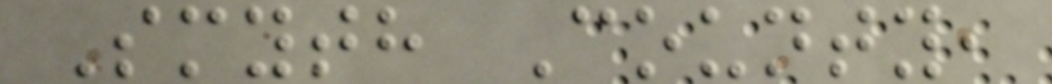Smyth County,
